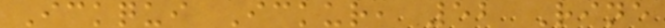Ickqui Ickur, 52 Rine
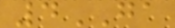4GA
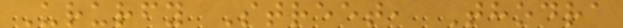Ururfy Street, Thodra
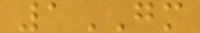1GM
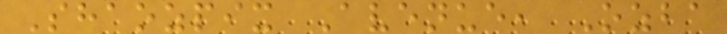Shaozpix Avenue, Ozba
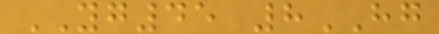YG45 8HG
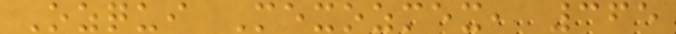Ozqui Mexozmex, 365
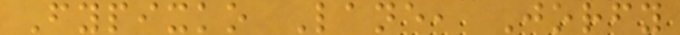Fypixko Lane, Jorfy
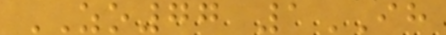ZO77 1IH
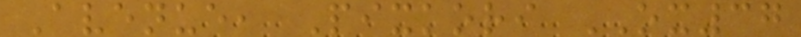Avenue, Pixkori OX37
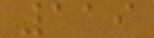119
